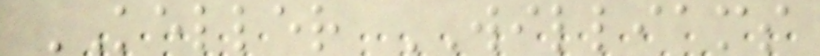KELLER WILLIAMS
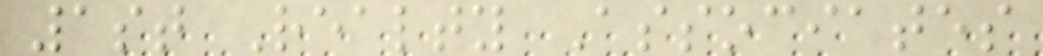1st Realty Associates
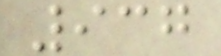937
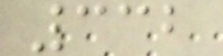332
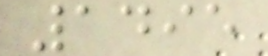1495
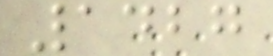1427
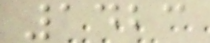1423
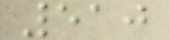510
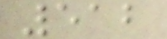512
